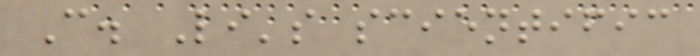C. Li's scientific
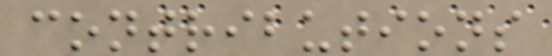contributions
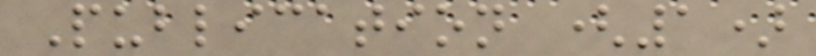Publication (1)
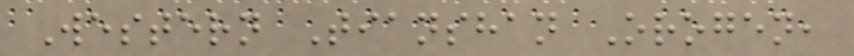Western Tianshan Orogen,
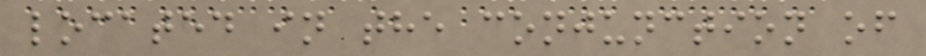located in the conjunction of
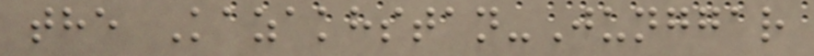the Kazakhstan-Junggar
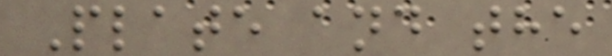Plate and the
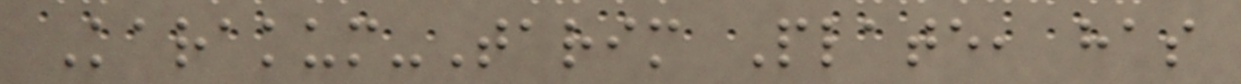Karakum-Tarim Plate, has
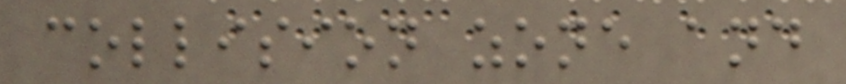collision zone and
